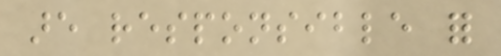are responsible for
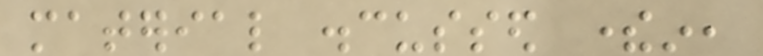material discussed therein,
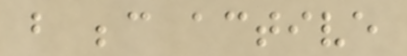but because active
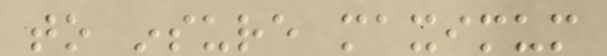to insure maximum
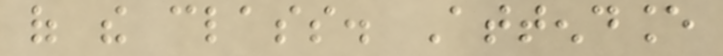of the class. Attendance
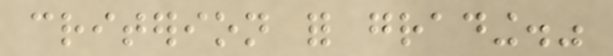criterion for grading."
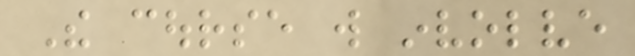The course will involve
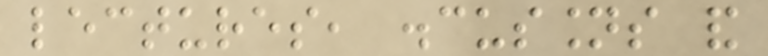lectures, discussions and
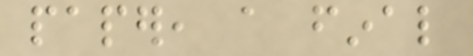paper, a final
